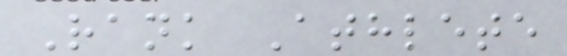Rank Athlete
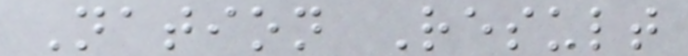Nation Result
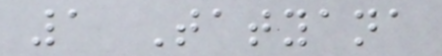1 Tatyana
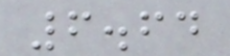6.64
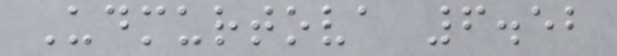Udmurtova 6.52
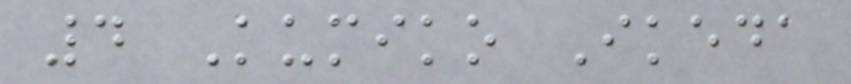4 Kumiko Ikeda
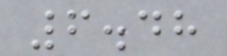6.48
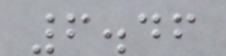6.46
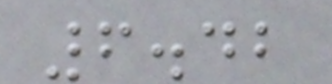6.42
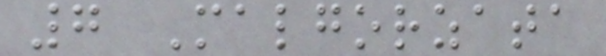7 Malgorzata
